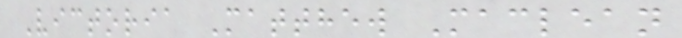Victoria Matthew Maclean
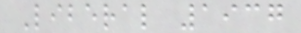Liberal 1937
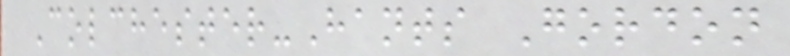Colchester-Hants Gordon
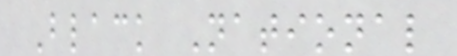Black National
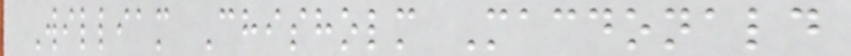William Chisholm Macdonald
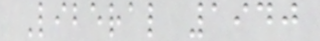Liberal 1940
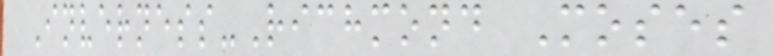Inverness-Richmond Moses
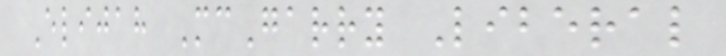Elijah McGarry Liberal
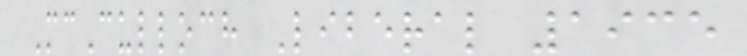McCulloch Liberal 1935
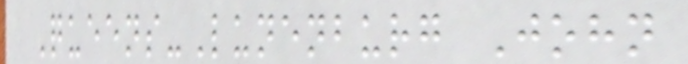Queens-Lunenburg John
